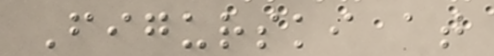Figurski at
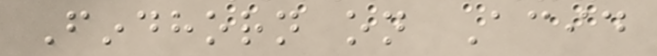Findhorn on Acid
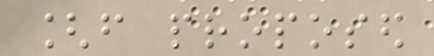[from proposed
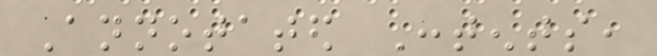Annotated Contents,
